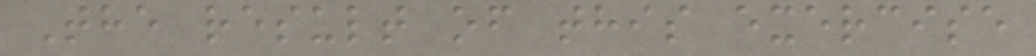The result of this exercise
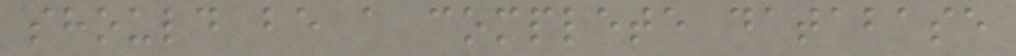should be a complete database
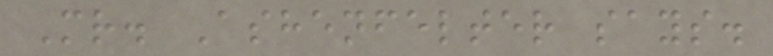Mr. Ashenfelter says.
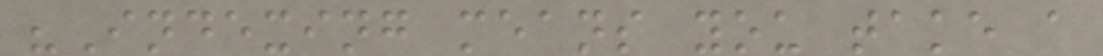"Indexing means you take a
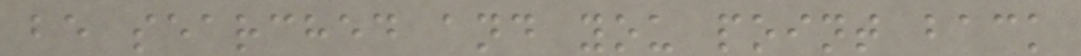be searched and you point back
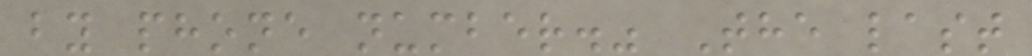by phone number." The last
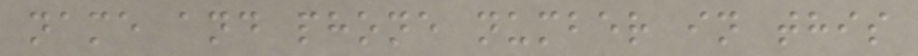name and phone number in this
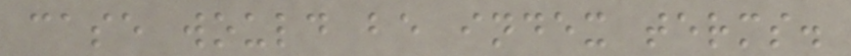case would be index terms.
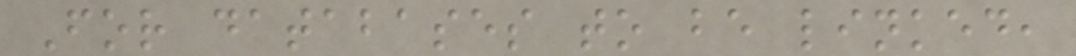For databases to be linked,
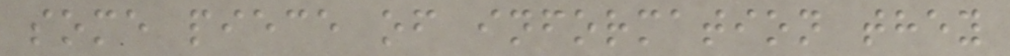some piece of information they
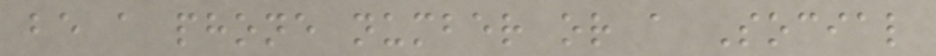be a phone number or a Social
